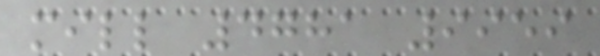mill 4781 9959
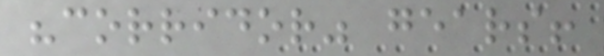"corridor" gears!
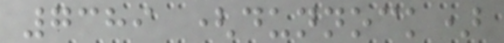7389 (dunnock)
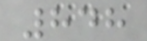848
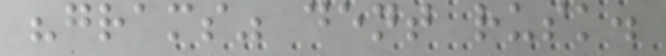"grams" dent rusk.
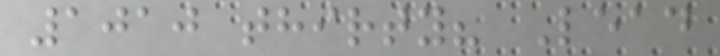1010 thirty? Lead
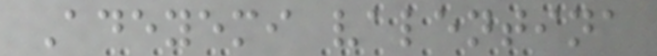Adeyemi valentina
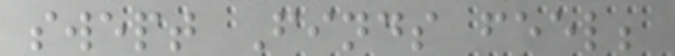swept Finds feel;
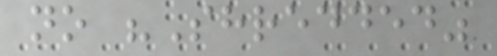no "Shredded"
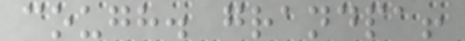cough. grandpa!
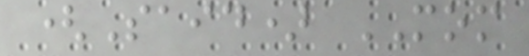(Said) MOM
